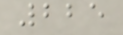225
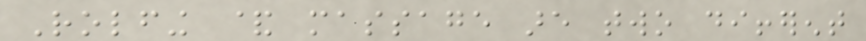Rolfing & massage are two different
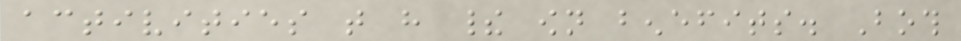activities that have their own benefits. Both
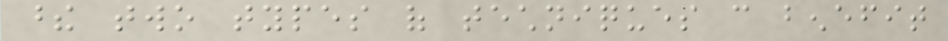these two types of techniques can benefit
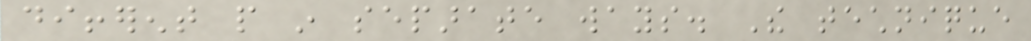different people in separate ways. The technique
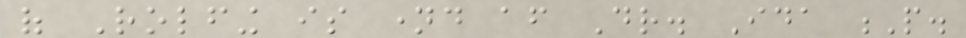of Rolfing is named after Dr. Ida P.
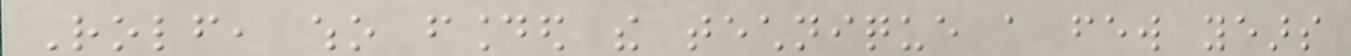Rolf, who founded the technique a few years
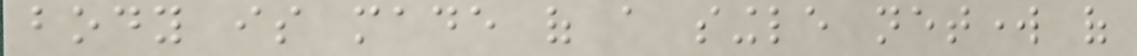body is made of a single network of
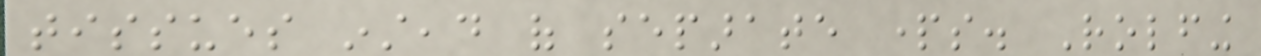tissues instead of separate parts. Rolfing
